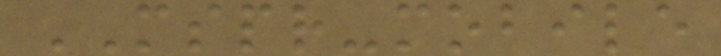MSPR-mobile
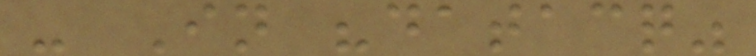- In "datacq"
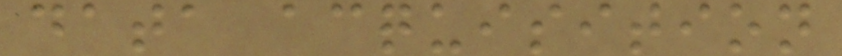data acquisition
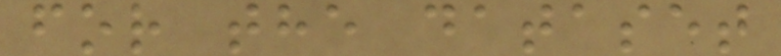for the dataset
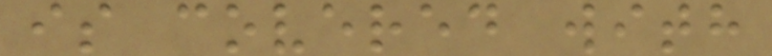is covered with
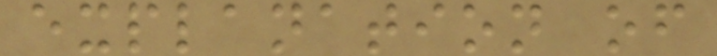explanation of
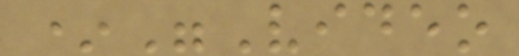*"Video
